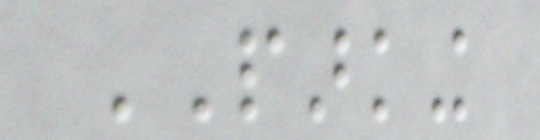PARKING
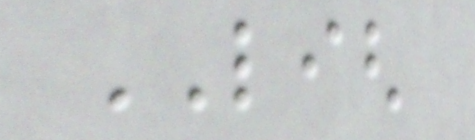LIGH
